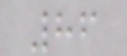86
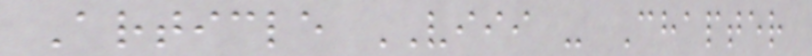Article VIII - Chapter
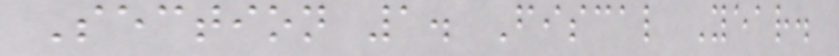Section 1. Fiscal Year.
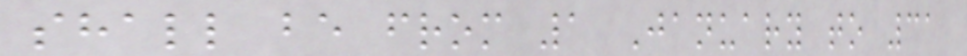shall be from 1 January to 31
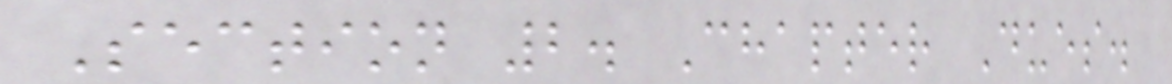Section 2. Chapter Dues.
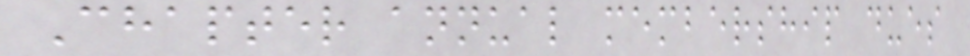Chapter annual membership dues
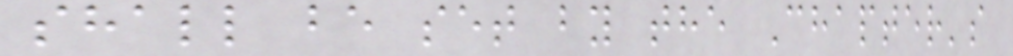shall be set by the Chapter's
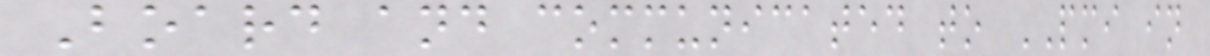Board and communicated to PMI in
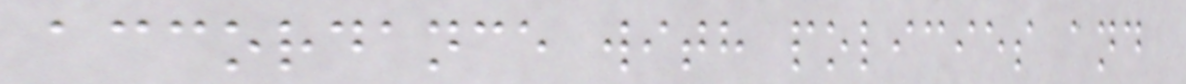accordance with policies and
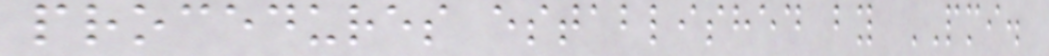procedures established by PMI.
